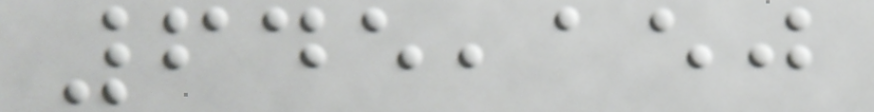645,150
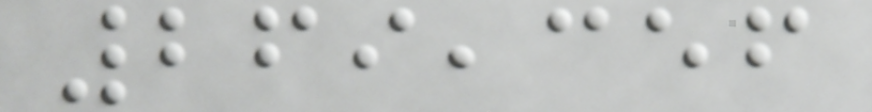269,356
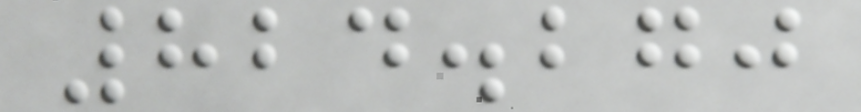824.270
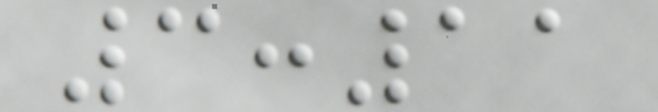3:11
